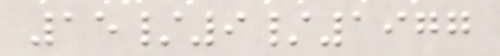15/9/1977
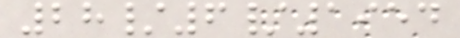28/6/1954
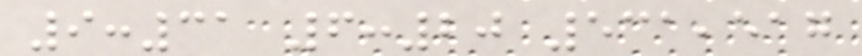9:31 6:20 531,517
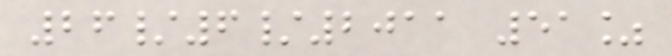26/6/2011 51%
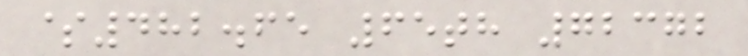$482.65 65th 72372
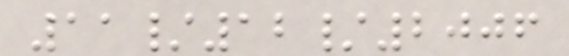11/12/2006
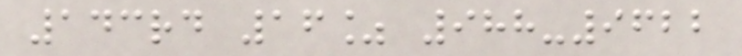143rd 16% 988-9622
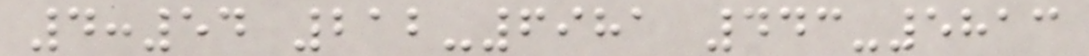4:54 212-6981 443-5813
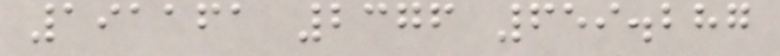191161 2376 659.287
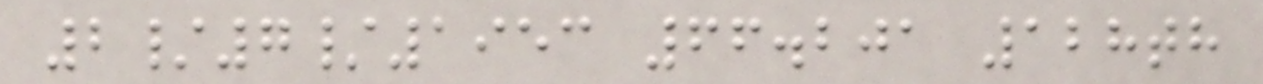2/7/1953 66.201 128th
